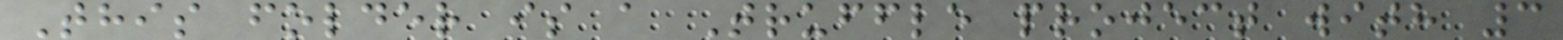This folder is a Truffle project with 3
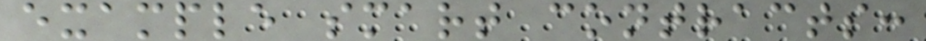example smart contracts:
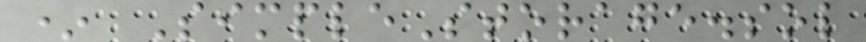* SimpleStorage.sol
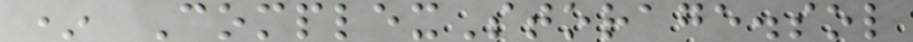* ComplexStorage.sol
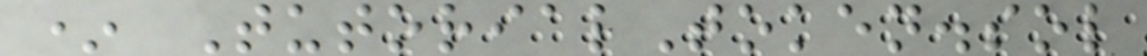* TutorialToken.sol
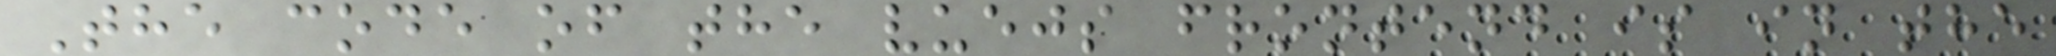The code of the vuejs frontend is in the
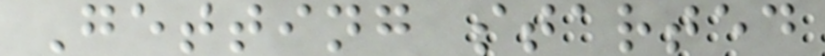Getting started
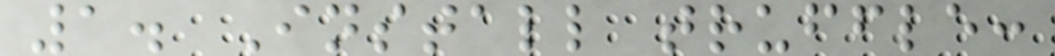1. Install truffle:
